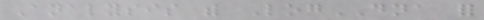Analysis with LogDNA for
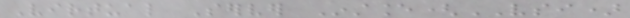Virtual Server Instance(VSI)
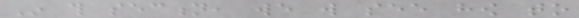In this section, we will see how to
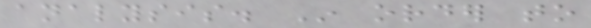analysis. In order to
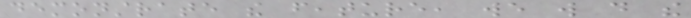demonstrate the feature, we will do the
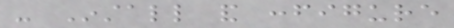- Install and configure
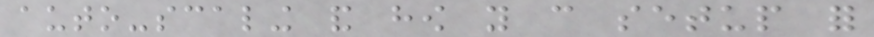auto-scaling and how you can setup for
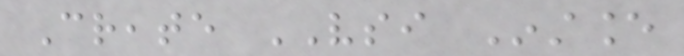Create VSI Instance
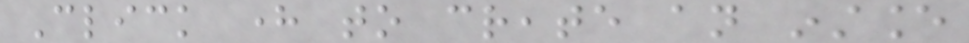Click here to create an instance
